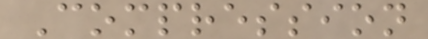Compression
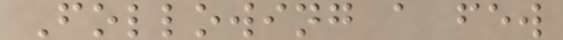Following a few
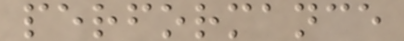performance
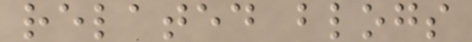related blogs
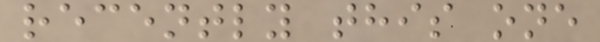recently this one
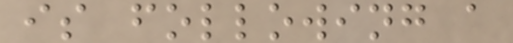is following a
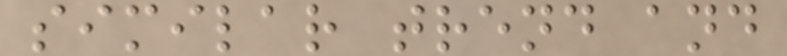similar trend and
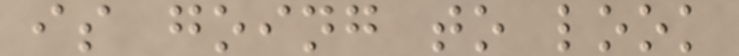is going to look
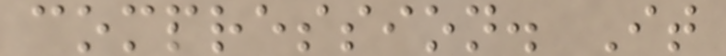compression. It
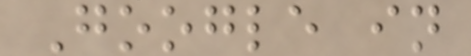Google in
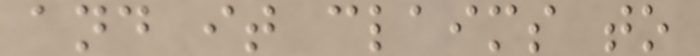and it claims to
